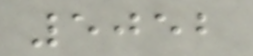5052
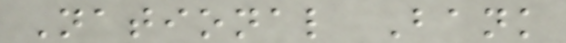National Bank
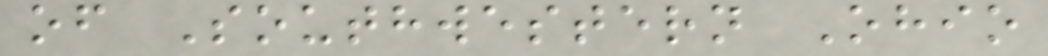of Southwestern Ohio
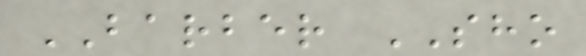BARBER SHO
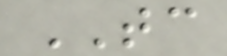TC
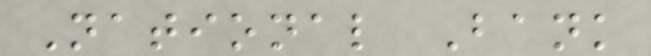National Bank
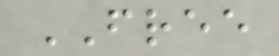FREE
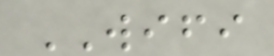WIFI
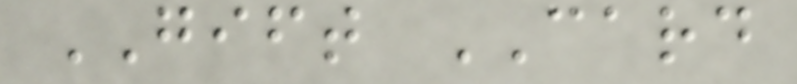GIFT CARD
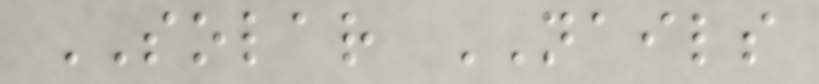SOLAR NAILS
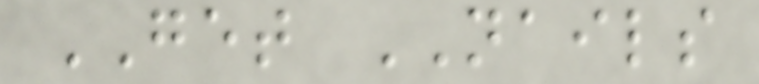GET NAILS
